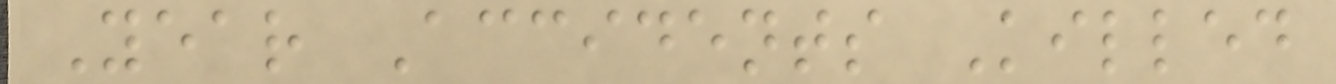Year Accidents Killed
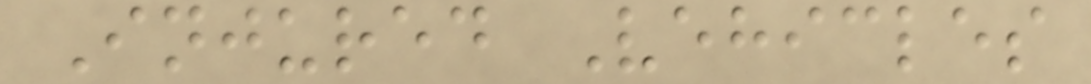Injured Vehicles
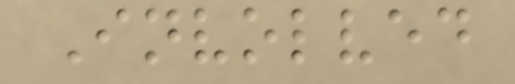Involved
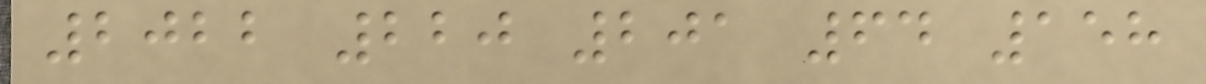2022 220 201 64 158
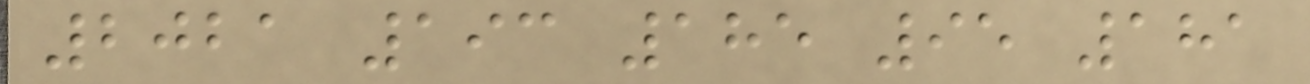2021 193 185 95 181
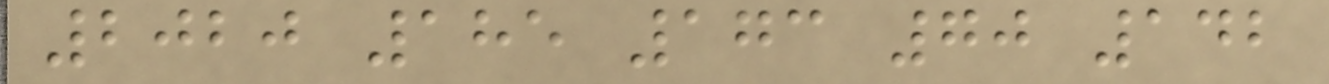2020 185 173 70 142
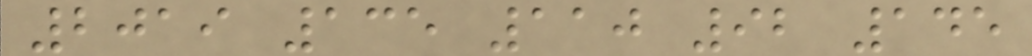2019 135 110 92 145
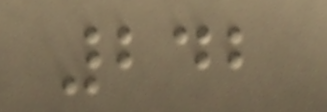242
